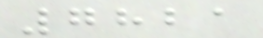7821
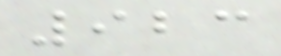923
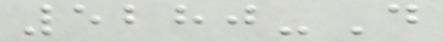5280-D
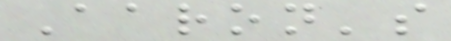Aaron's
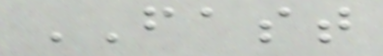FAST
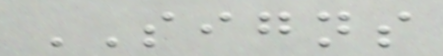SIGNS
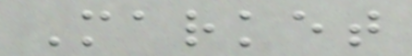Market
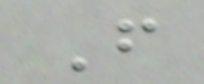F
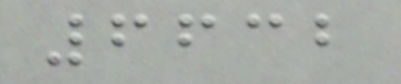6632
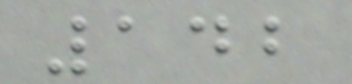142
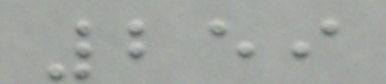259
